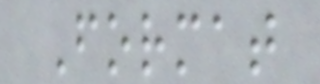Format
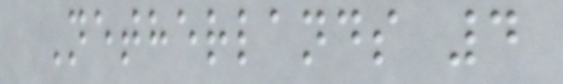Netherlands 4
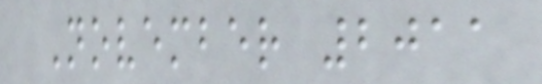November 2011
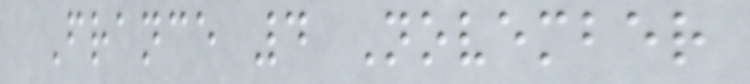France 4 November
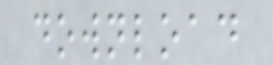download
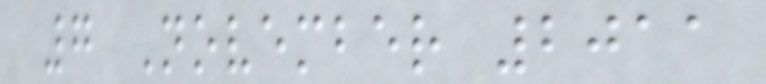7 November 2011
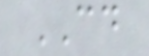CD
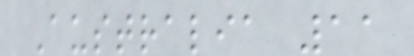Australia 11
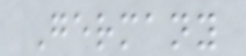Germany
